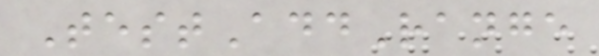TestAddRange
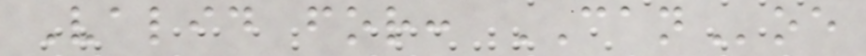Valid for: CANoe
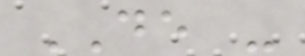DE -
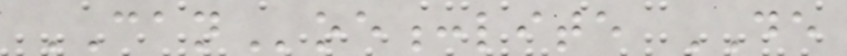CANoe:lite DE
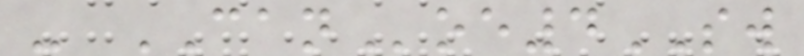- CANoe4SW
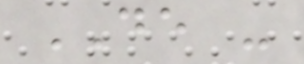DE -
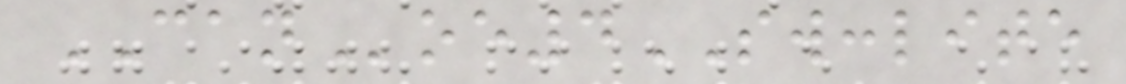CANoe4SW:lite
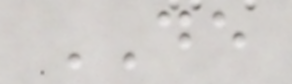DE
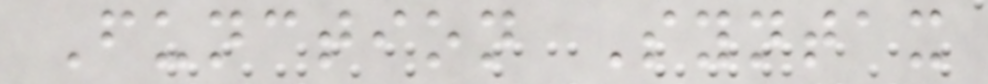Function Syntax
